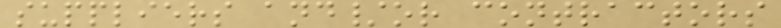suppliers and/or contractors
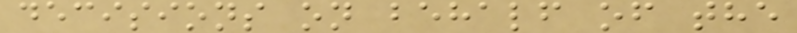decisions on behalf of the
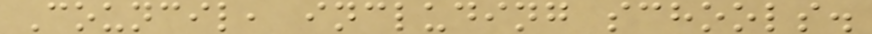Council, including schools.
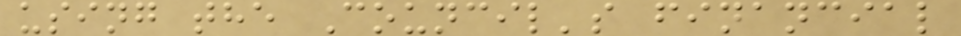using the Council's financial
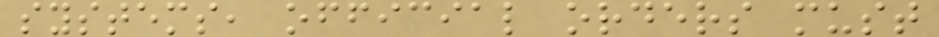systems, official orders must
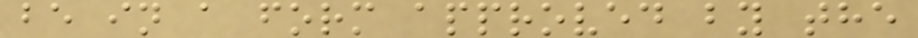be in a form approved by the
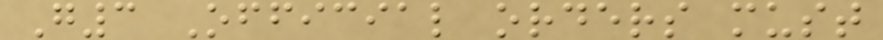G3 Official orders must
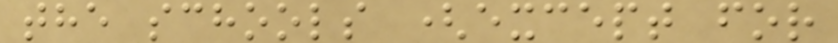the schools (except for
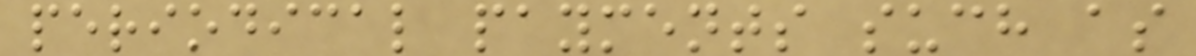periodical payments such as
